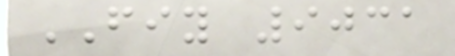FIY 9031
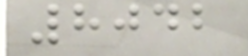8042
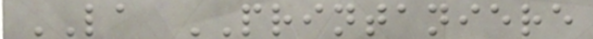LA PRINTANIERE
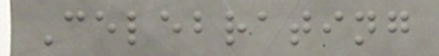Celebrating
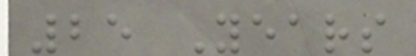25 Years
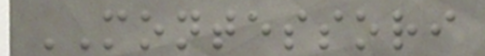MONTESSORI
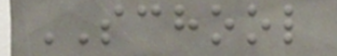SCHOOL
